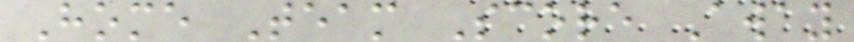Home Team Score Away
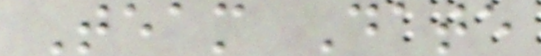Team Date
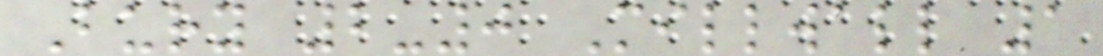Bury 2-0 Millwall 1
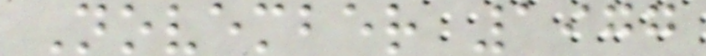November 1977
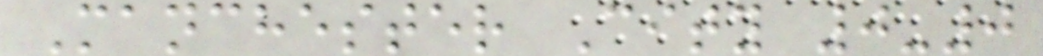Manchester City 0-0
